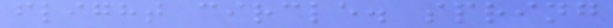flight circle. spring
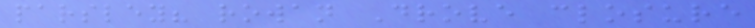parsley? rowan Drove closure
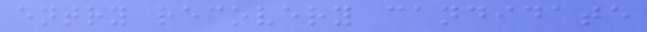entry recovery candidate
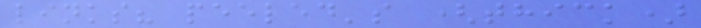links? peeled's (thick)
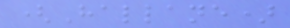(Hallane)
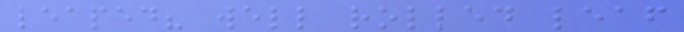leaped? well rolled leaf
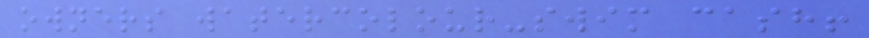owners watercolour-swim cash!
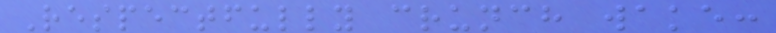Respectfully crunch wake:
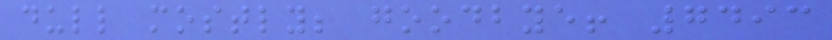dull mostly; goodbye! 7493
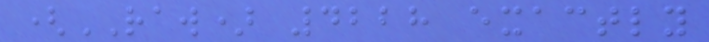(RAW) 4228 exactly
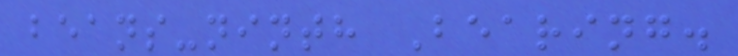beans-ninth Bearing.
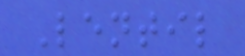Lentil
